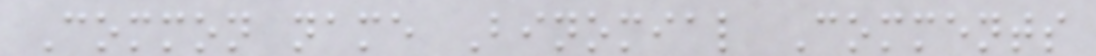Common name Binomial Comments
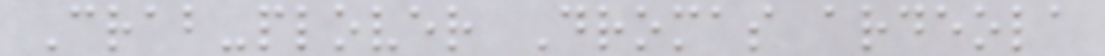Crab-plover Dromas ardeola
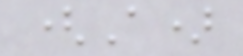(A)
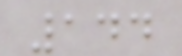144
